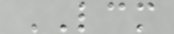LCM
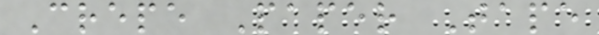Crepe Paper Tape
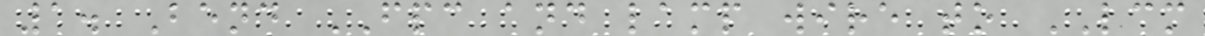1. Bend FPC and lamp wire to LCM
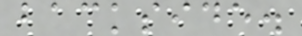backside.
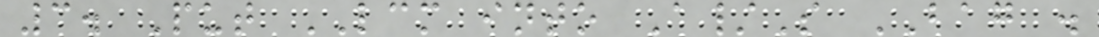3. Put LCM into A/S BAG .
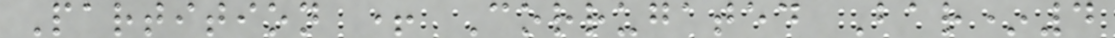Partition + Corrugated Bar*4
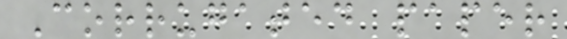Corrugated paper
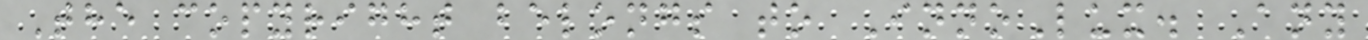The copyright belongs to InnoLux. Any
